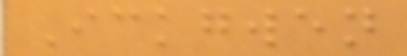Ickgwen
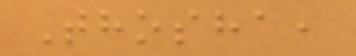Thosha,
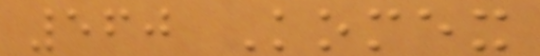560 Komex
